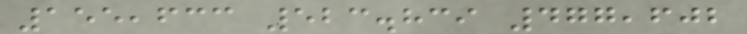155,633 523.839 477,602
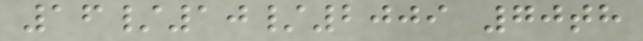16/10/2009 70th
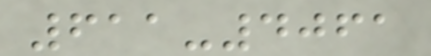611-4061
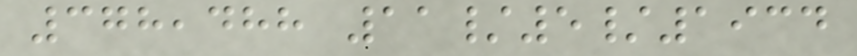378,488 11/5/1934
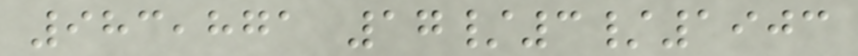983,871 17/3/1903
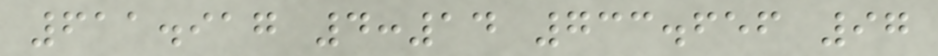611.917 4:14 733.656 97
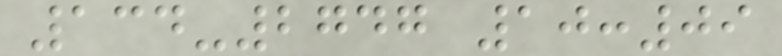134-2747 10:09
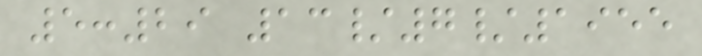5:29 13/7/1955
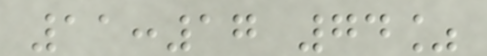11:17 74%
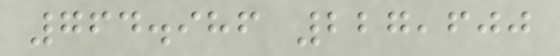764.986 227,600
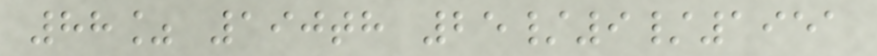88% 190th 25/9/1951
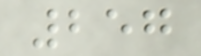257
